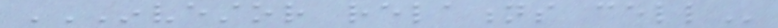INVESTOR RELATIONS CELL
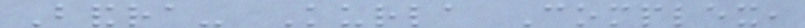Bandra- Kurla Complex,
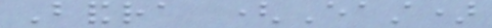Bandra (East)
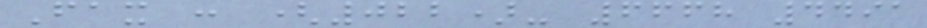Fax : (022)- 6668 4491
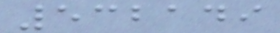532149
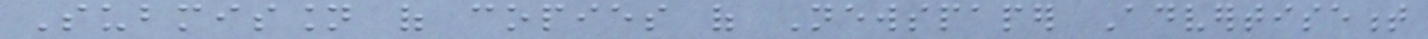Submission of copies of Newspaper Advertisement
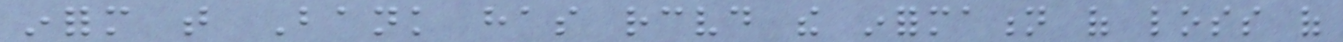inform that Bank has received the information of loss of
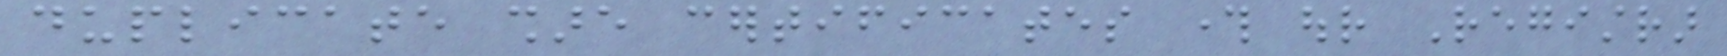duplicate share certificates through our Registrar
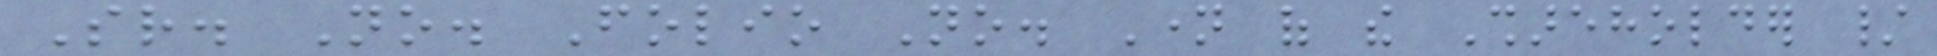Sr. No. Folio No. Name of the Shareholder /
